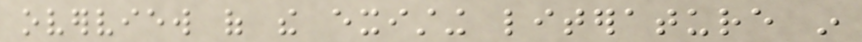overview of the existing literature in
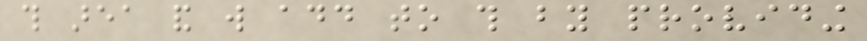this area and will add to this by providing
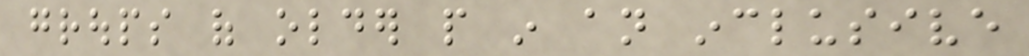groups of older people in an inclusive
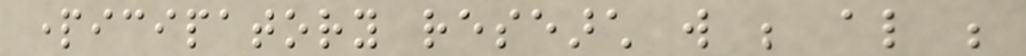participatory research will be also be
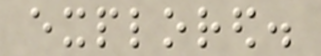explored.
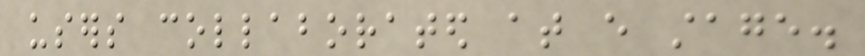users collaborated at every stage.
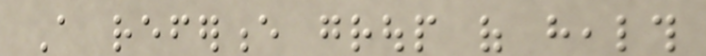A reference group of health
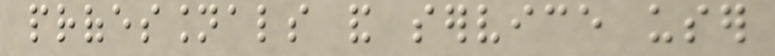professionals and service user
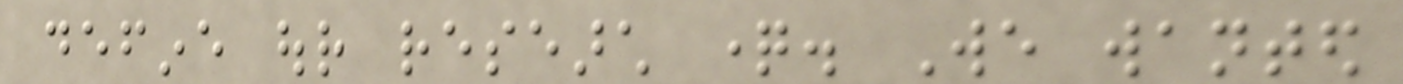define our research question. We wanted
